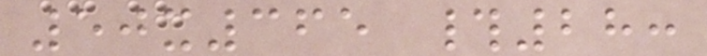50x365 #28:
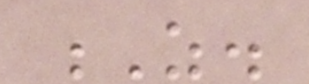Z.
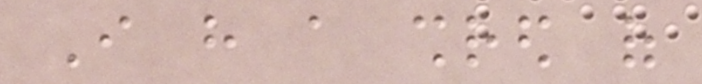I have a shred of
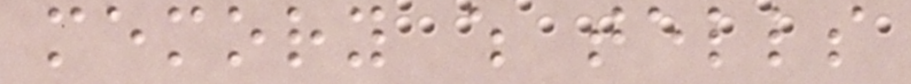memory which tells
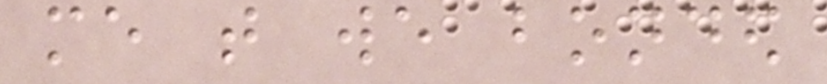me that we bonded
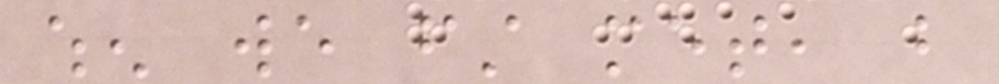when we first met, but
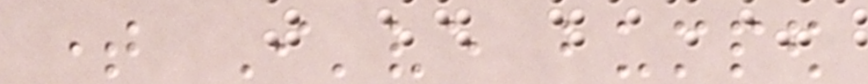time I've bumped
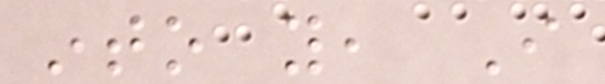into you, I
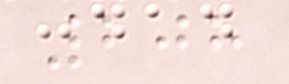208
